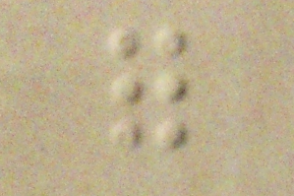for
